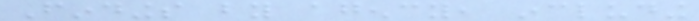Findings by agency, including
